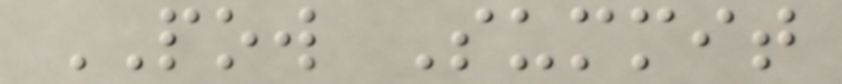POW Summit
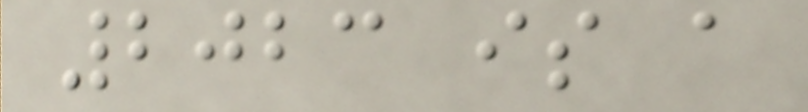2023 is a
